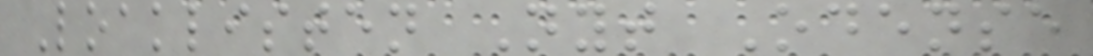Loaklisten Nyt Odense
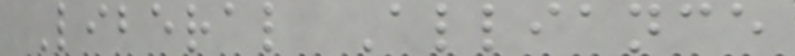Liberal Alliance
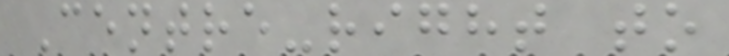Centre-right to
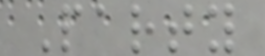Party
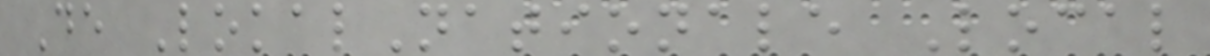De LokalNationale Local
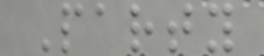Party
